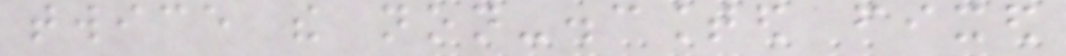twice the non-discounted fixed
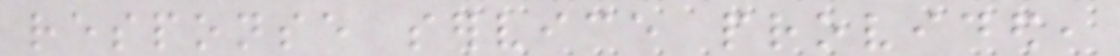response service provided,
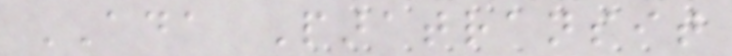ADA Paratransit
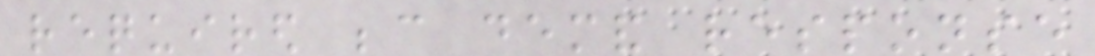required because demand response
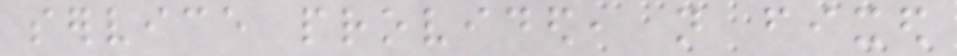service provided, not fixed
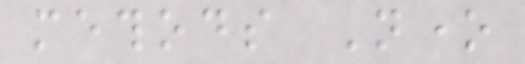methods None
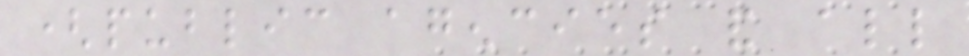(public agencies and all
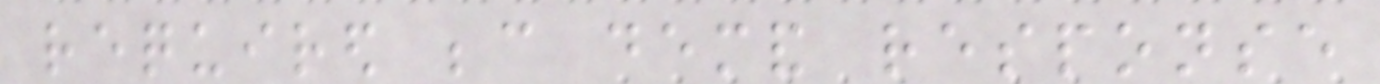required because demand response
